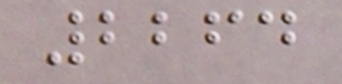2264
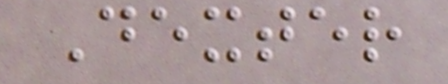Dexter
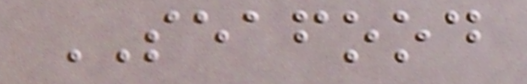SEAFOOD
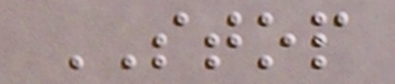STOP
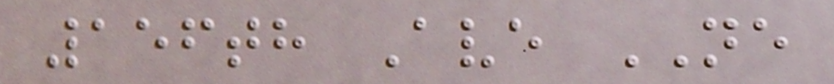156th Ave NE
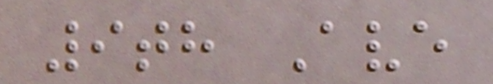9th Ave
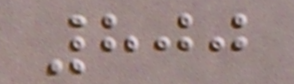800
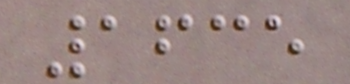1635
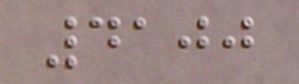4100
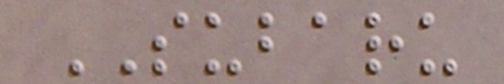SUBARU
